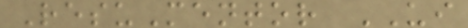ResuMentor UI
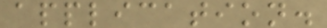application.
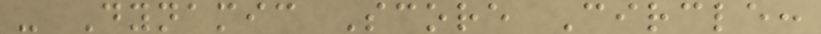- Dynamic Score Circle:
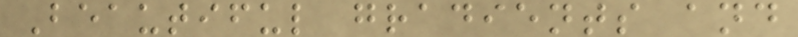Beautiful gradients and
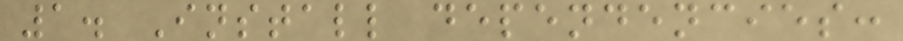1. Install dependencies:
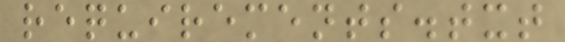requirements.txt
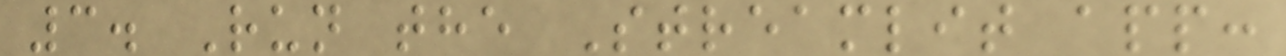3. Run the Streamlit app:
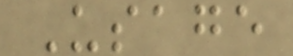Usage
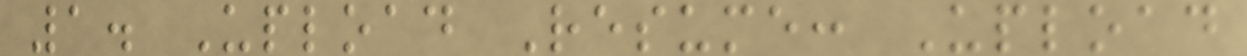1. Upload Resume: Upload
